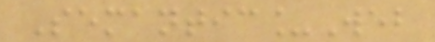Semantic_Web
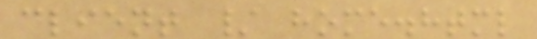client / home.html
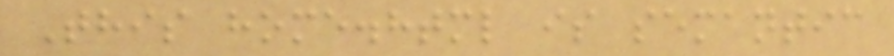This home.html is semantic
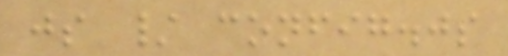js / config.js
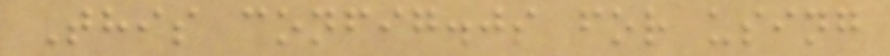This config.js for using
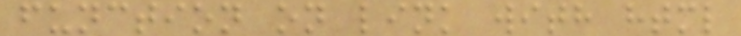function on link with html
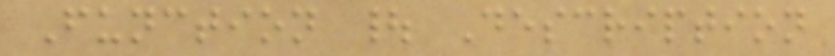Function | Description
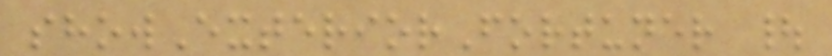showExteriorFortuner |
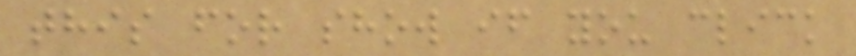this for show if you click
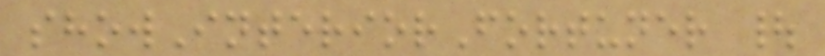showInteriorFortuner |
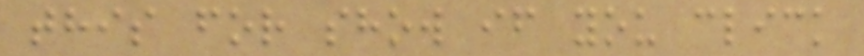this for show if you click
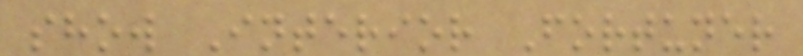show Interior Fortuner
